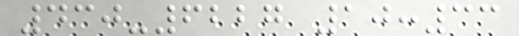430-6227 10:33
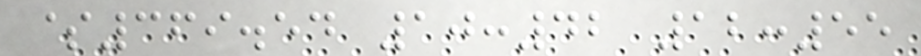$369.54 10:42 12:55
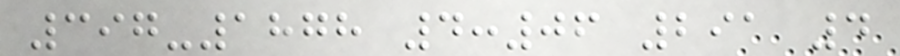397-1878 4:06 291 4
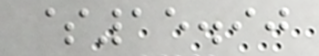$15.90
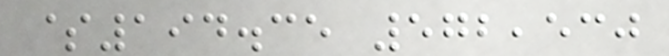$194.35 572,530
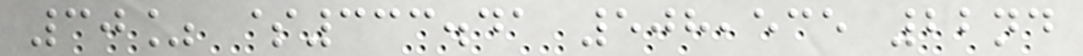30% $333.41 508,535 22nd
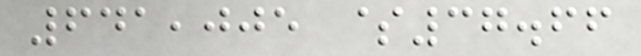641,005 $37.66
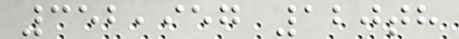352,957 120th
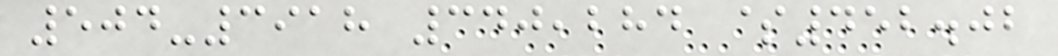504-3918 340,284 $452.02
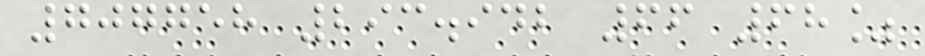707758 293.942 66 68%
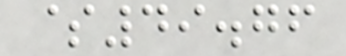$49.76
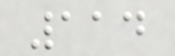114
